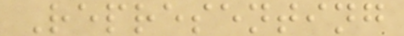Representing
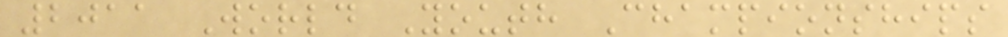2011 World Youth Championships
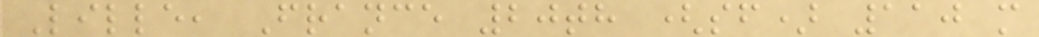Lille, France 20th (sf) 110 m
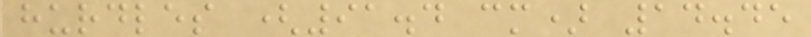hurdles (91.4 cm) 14.45
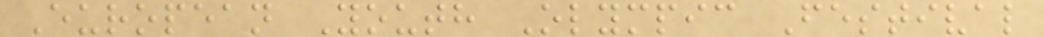European Youth Olympic Festival
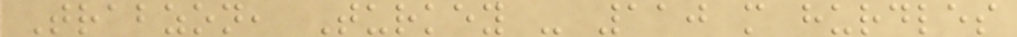Trabzon, Turkey - 110 m hurdles
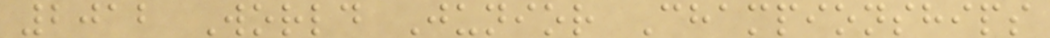2012 World Junior Championships
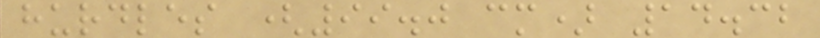hurdles (99.0 cm) 14.32
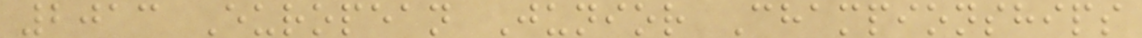2013 European Junior Championships
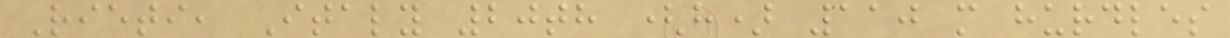Rieti, Italy 20th (h) 110 m hurdles
